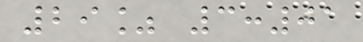29% 3:01
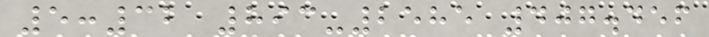5:32 893-2585 407.456
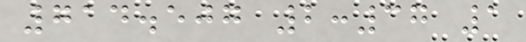714.507 2:37 1
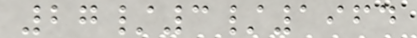27/3/1964
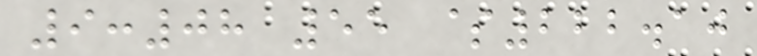9:08 55 $222.10
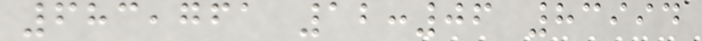683,761 12:06 83994
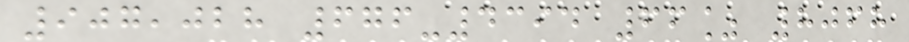907,028 676-4394 66% 8068
